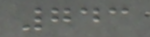743
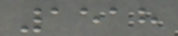1518
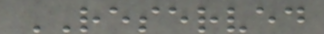RESERVED
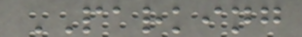PARKING
